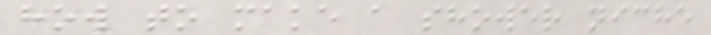how to make a shower niche
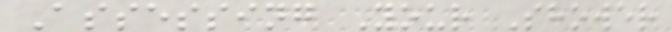Assessing Your Shower
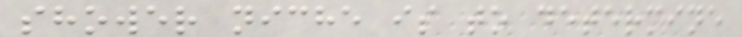shower niche is to determine
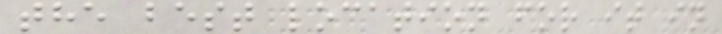the best location for it in
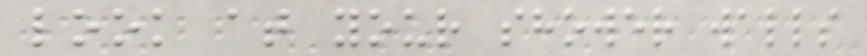look at your shower walls
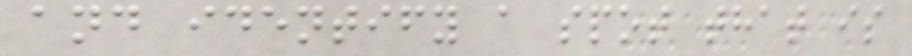and identify a spot that is
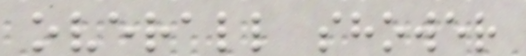overall shower
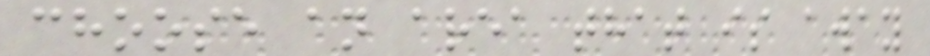choose an area that is away
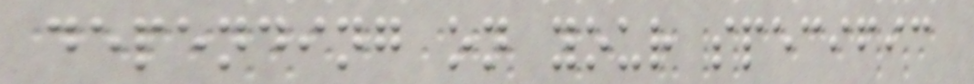depending on your specific
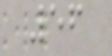56
